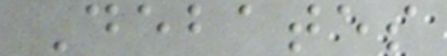Debates
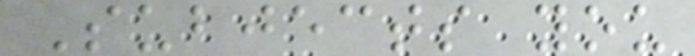Subjects you
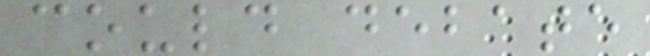could debate
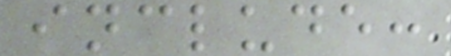include:
